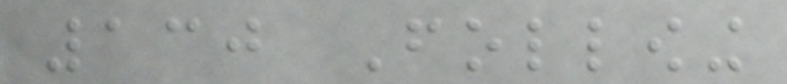130 Following
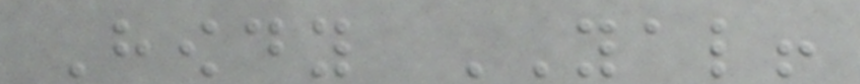Howdy YAL!
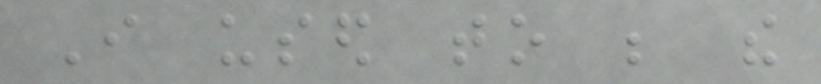I used to be the
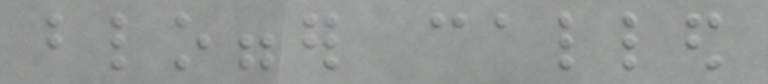blogger called
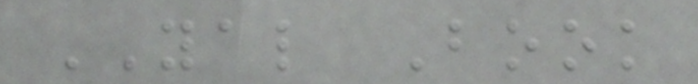YAL Book
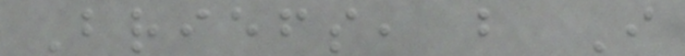Briefs, but I
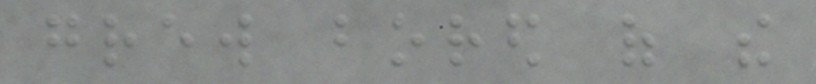grew bored of the
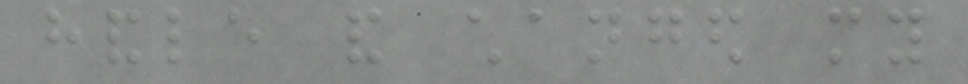handle and changed my
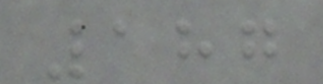187
